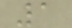1
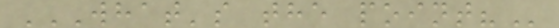WHAT'S THE POINT?
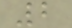2
